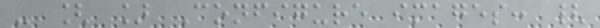- [ ] Configure images: {
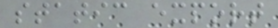static export
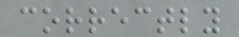correctly
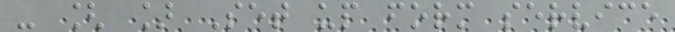- [ ] Set up form service
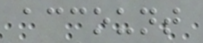account
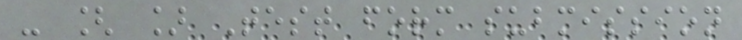- [ ] Test form submission
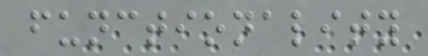functionality
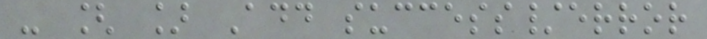- [ ] Add success/error
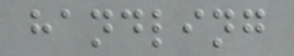handling
